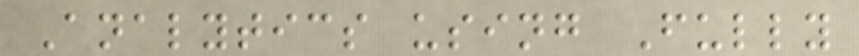Analytics using Fully
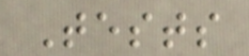Tests
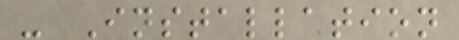- Installation
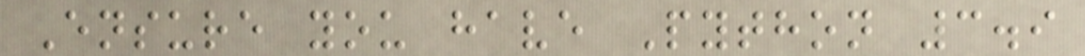Ensure you have Python 3.9
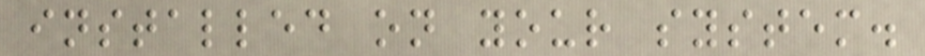installed on your system.
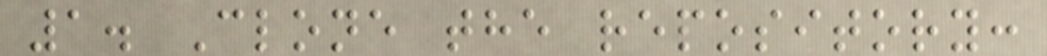1. Clone the repository:
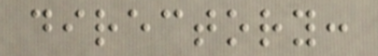directory:
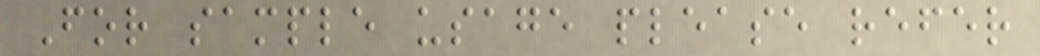For sample usage please refer
